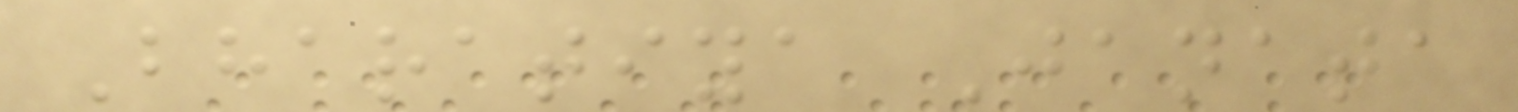Bharatiya Janata
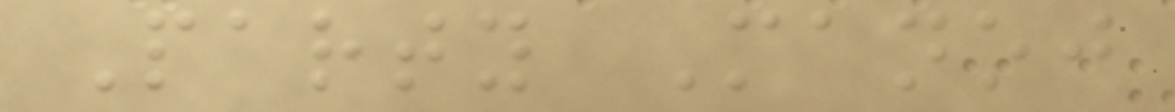Party Manoj
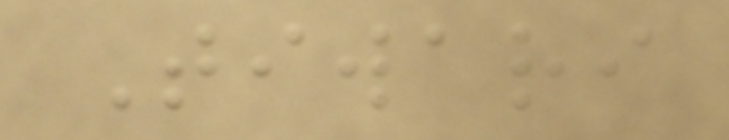Tiwari
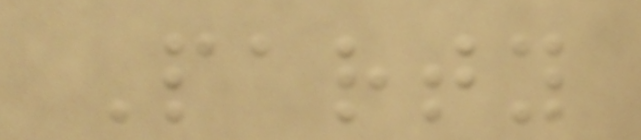Party
